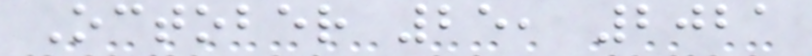October 25, 2021
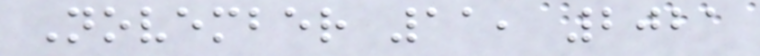November 11, 2021
